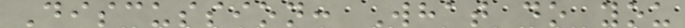Discussion: What do you
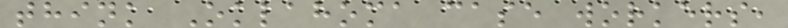think Oklahoma case workers,
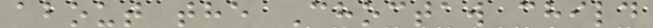about the Choctaw child
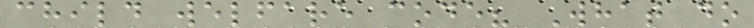child welfare code? What do
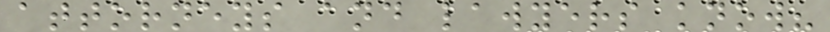attorneys and lawyers know?
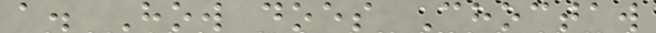a. How does Choctaw
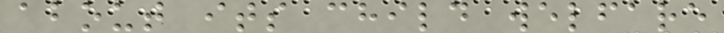about its child welfare
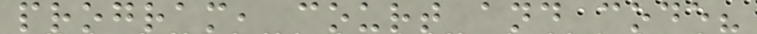program, court and code?
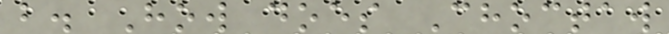b. How does Choctaw
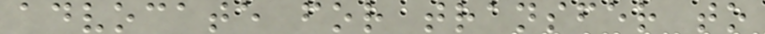advocate for transfer to
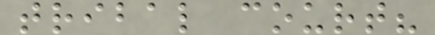tribal court?
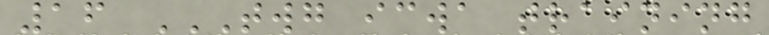16 TWG ICWA TRAINING
